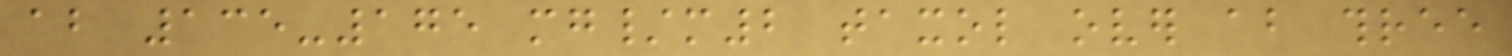about 135-175 mg/m2 taxol over about three
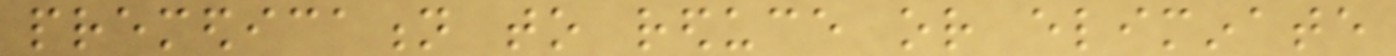premedication to reduce or eliminate
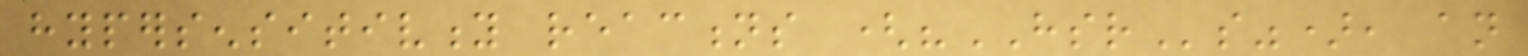hypersensitivity reactions ("HSRs"), an
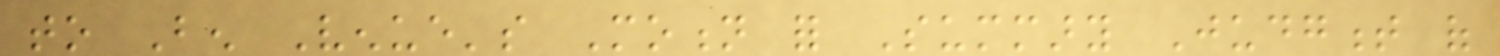to Ben Venue's Motion for Summary Judgment of
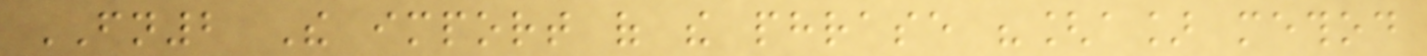FN2 The import of the phrase "[a] method
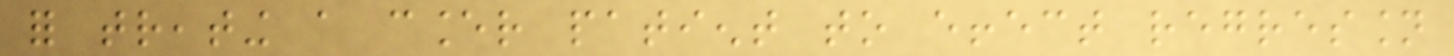for treating a cancer patient to effect regression
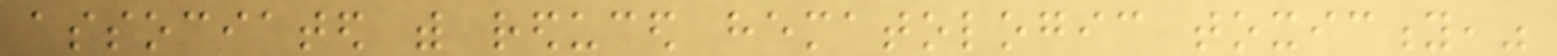associated with reduced hematologic toxicity,"
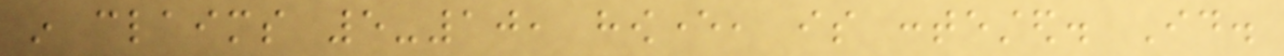in claims 5-10, however, is contested. Id.
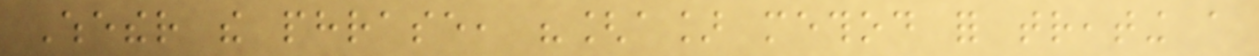Whether the phrase, "[a] method for treating a
